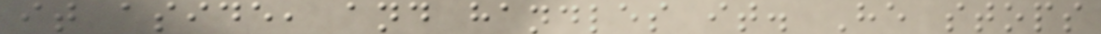it aside, and handles it. He stops
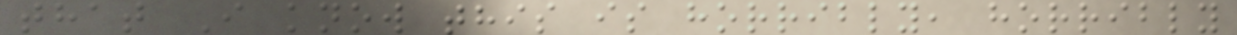that I know this is horribly, horribly
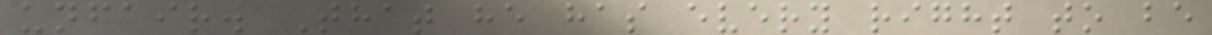unfair. That he has every right to be
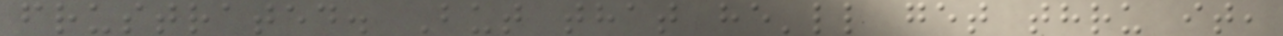frustrated. But that he'll get thru it,
